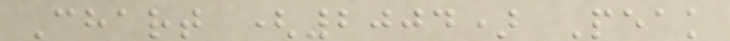Chart (2004) Peak
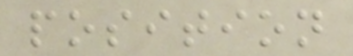position
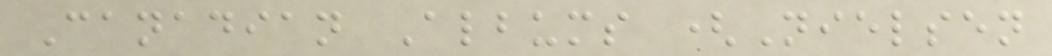Canadian Albums (Nielsen
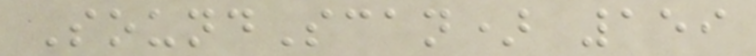SoundScan) 159
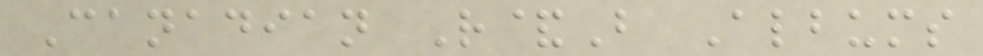Canadian R&B Albums
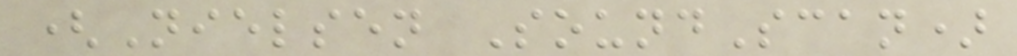(Nielsen SoundScan)
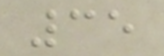35
